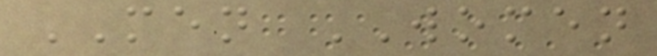MEN WOMEN
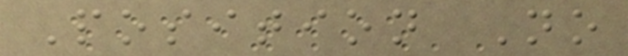Position No
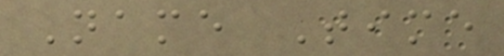Name Time
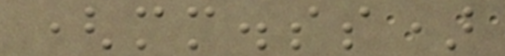(mm.ss)
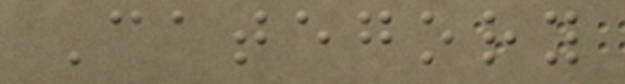Category
